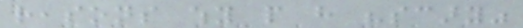reasons why people have "scary"
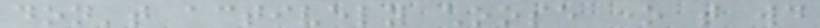don't actively choose one that would
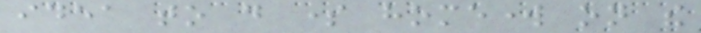idea to do some homework on the
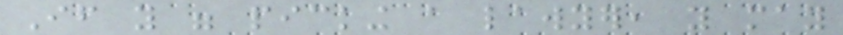If you were picking a lawyer, you may
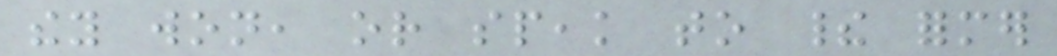they won, or speak to their former
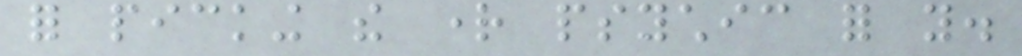for picking the right psychic for you.
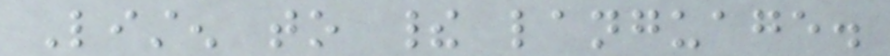Listen to their language.
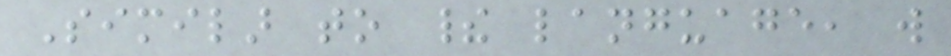Similar to their language, will
